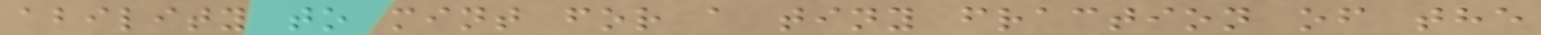ability to mint for a tiny fraction of the
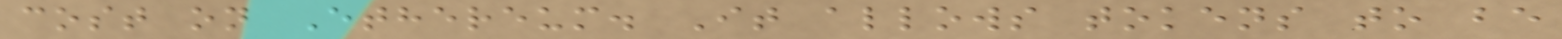cost on Ethereum. It allows tokens to be
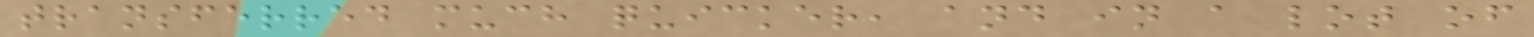transferred much quicker, and in a lot of
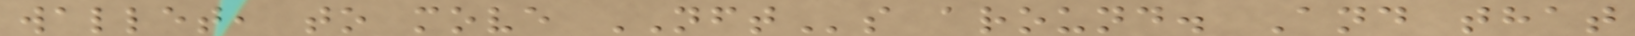wallet, to move NFTs around. And that
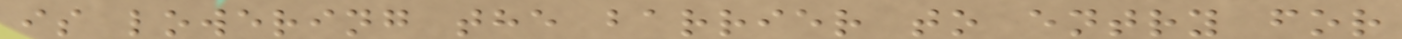is lowering the barrier to entry for
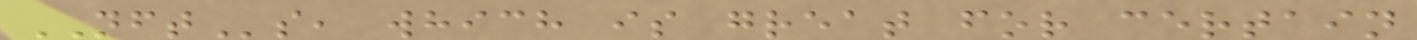NFTs, which is great for certain
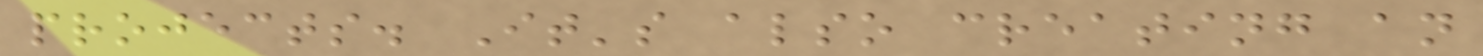projects. It's also creating an
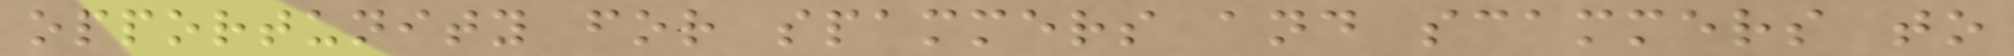opportunity for spammers and scammers to
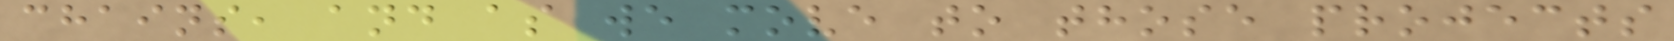chains, and as we move to those projects
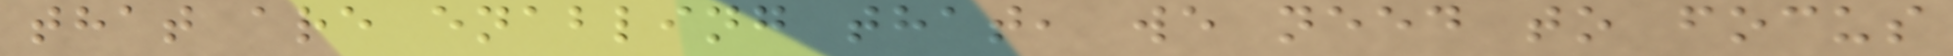that are enabling that, we need to focus
